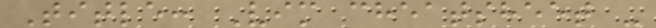Title: Vim cheatsheet -
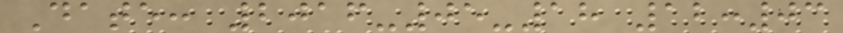Date: 2016-05-18 12:03
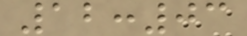12:03
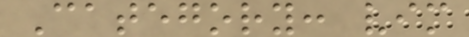Category: vim
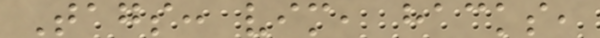Tags: vim, hacks,
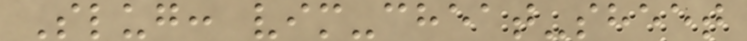Slug: vim-cheat-sheet
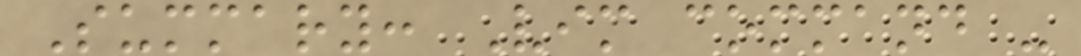Summary: Vim command -
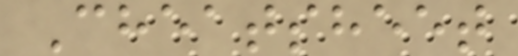Cheatsheet
